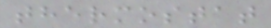thermostat
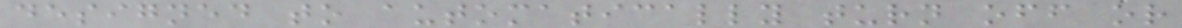designed to automatically turn off or
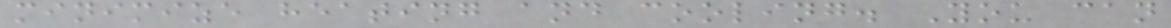minimize heating and cooling. You can
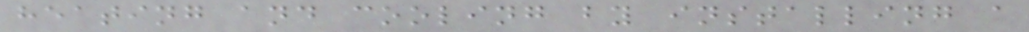heating and cooling by installing a
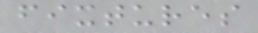fixtures
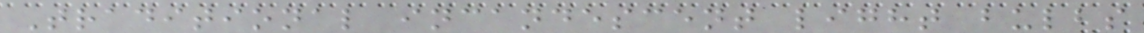Traditional incandescent light bulbs
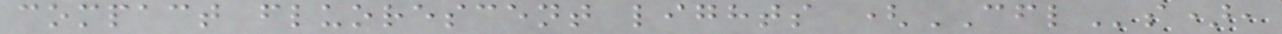compact fluorescent lights (CFLs),
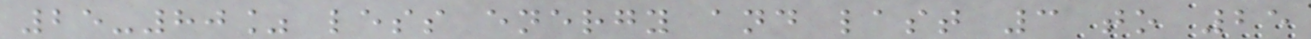25-80% less energy and last 3 to 25
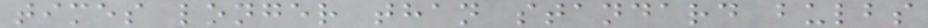times longer than standard bulbs
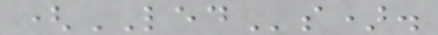(LEDs).
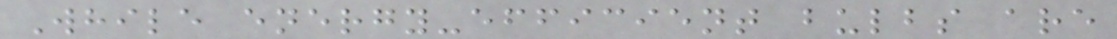While energy-efficient bulbs are
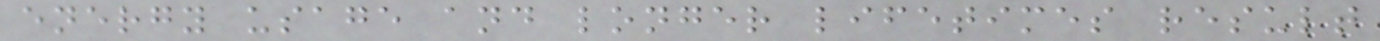energy usage and longer lifetimes result
